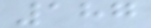187
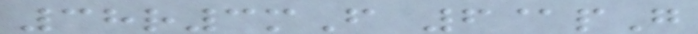38r3mF 6@pG
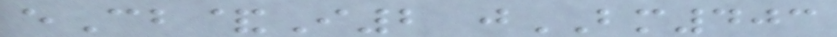eCb&I2 jBM403
